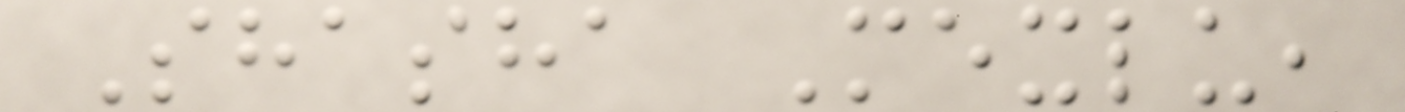Shasha Mexlu,
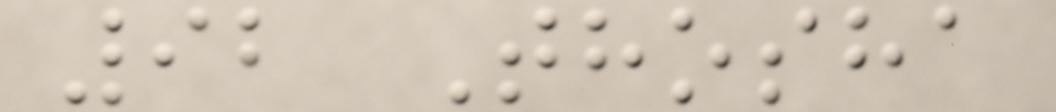92 Thosha
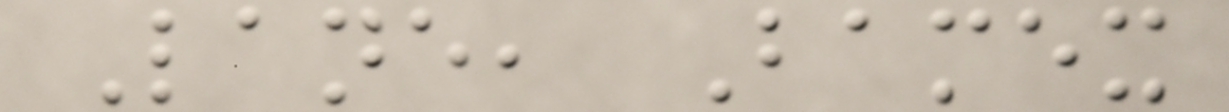Lane, Bamex
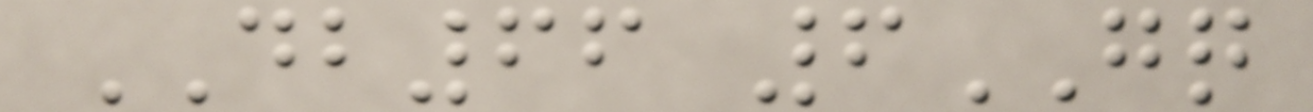DB66 6GQ
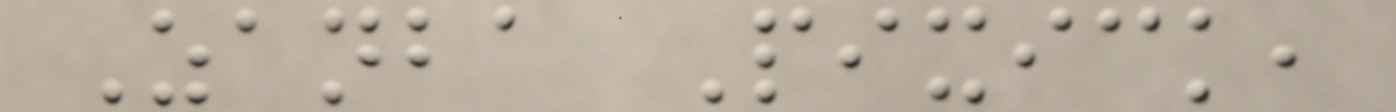Zanba Pixick,
